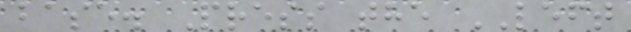base. Press the LEFT
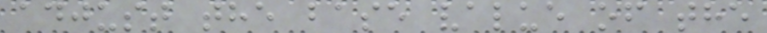adjust the base value of the
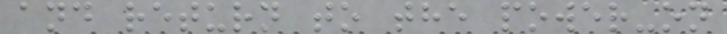and return to the power-on
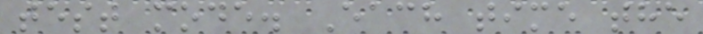test mode. Each time the
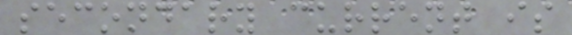secondary current is
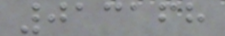013168
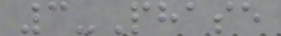3-Phase
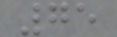75
